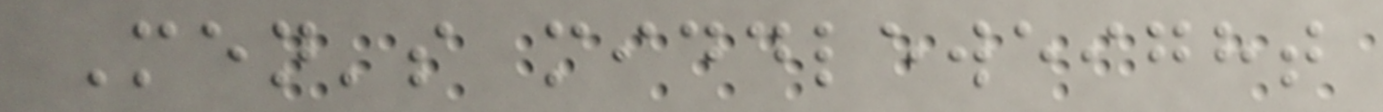Men's middleweight
